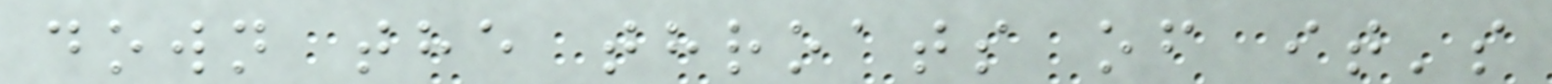down the throats of it's
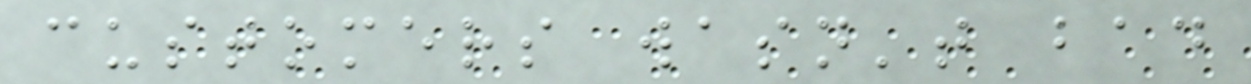customers wasn't bad
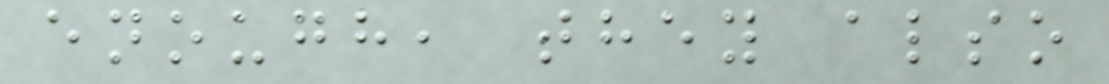enough, they also
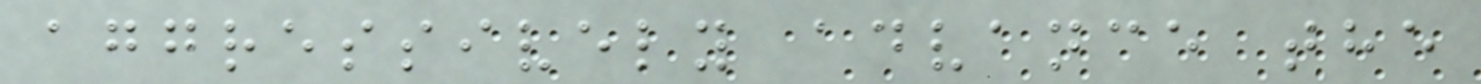aggressively advance the
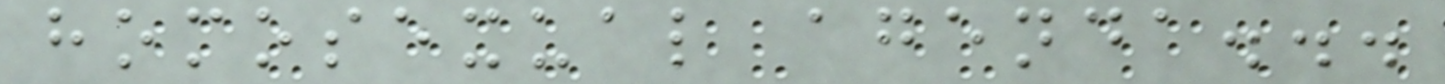homosexual agenda...
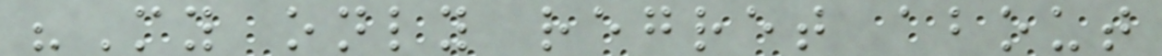"My only regret about
